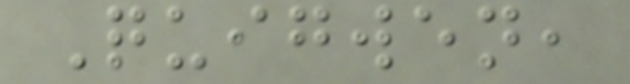Quigwen,
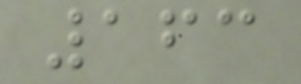163
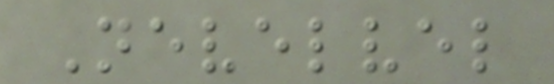Nevelvel
